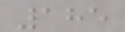185
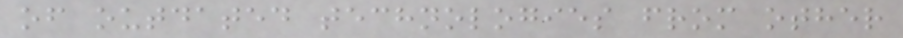of outdated technologies from other
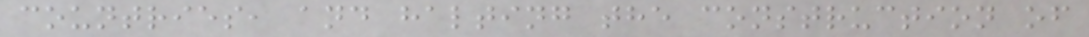countries, and halting the construction of
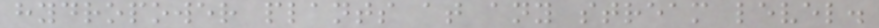hydropower plants at any stream level.
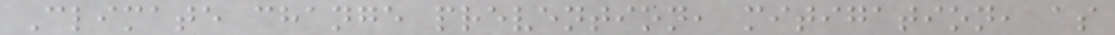Climate change prevention, mitigation, as
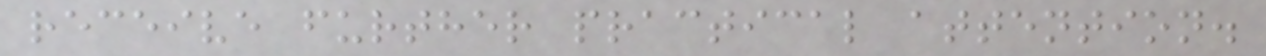receive further practical attention.
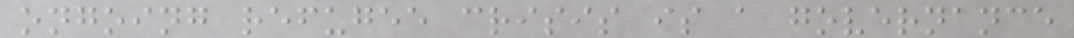ongoing refugee crisis is a governance
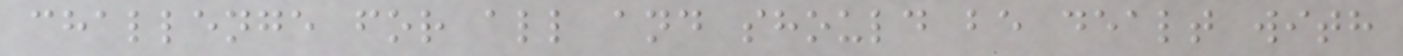challenge for all and should be dealt with
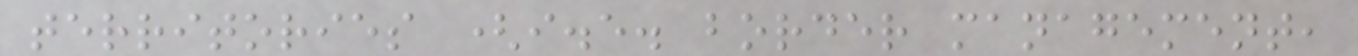territories (i.e. border management,
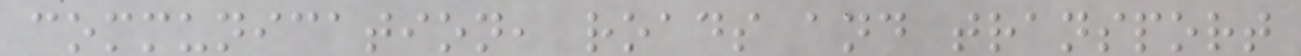communication, roads and transport
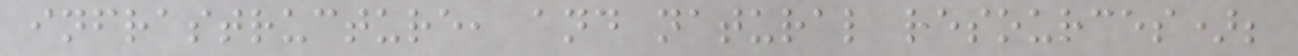infrastructure, and natural resources);
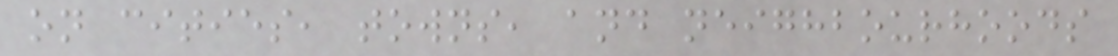on cities, towns, and neighbourhoods
